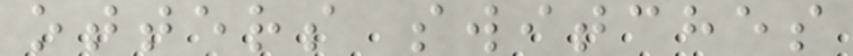otters switches
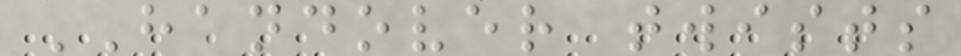HANDOVER twists
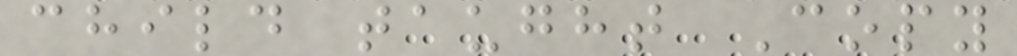child taught Copy
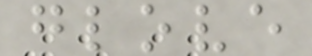glove
